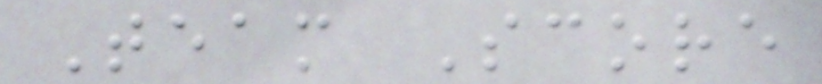Team Score
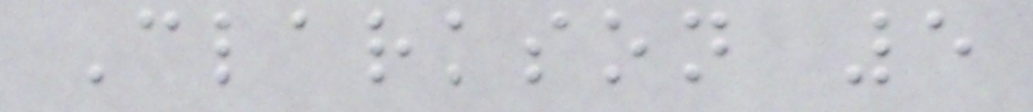Clarkson 5
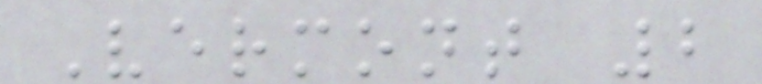Vermont 2
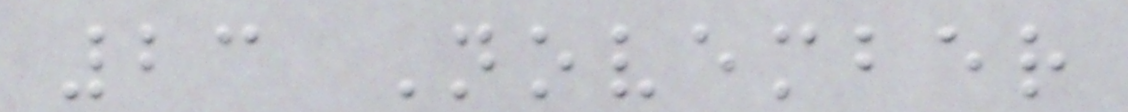23 November
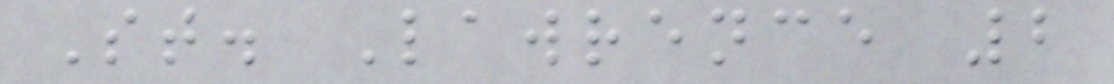St. Lawrence 2
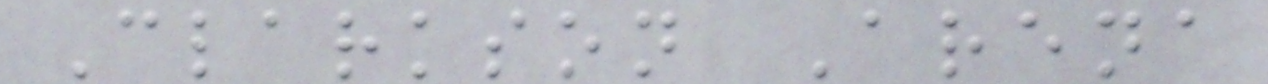Clarkson Arena
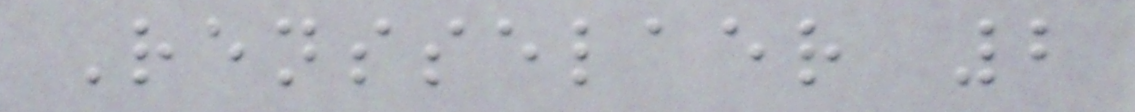Rensselaer 2
